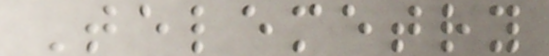Telemetry
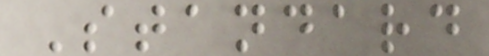Standard
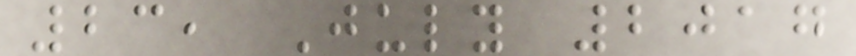23, July 2017
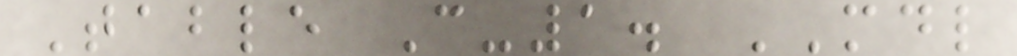Table C-1. MDL
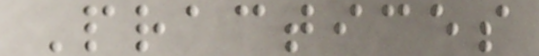Practices
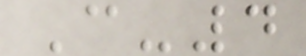C-4
